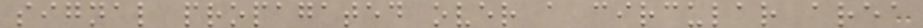signal propagated over a circular area
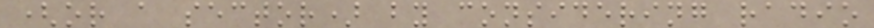(or a sector) by considering radio
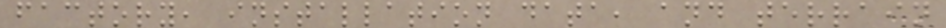factory, installation data, and terrain
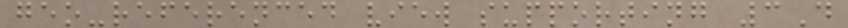geo-referenced view supporting 3D
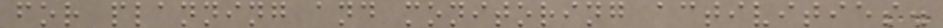for planning and monitoring activities.
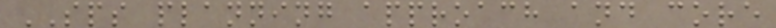SPS planning approach and core
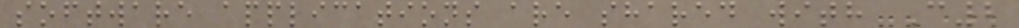software applications are shared with C2
